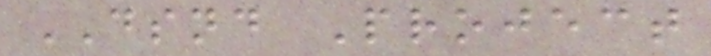DSND Project
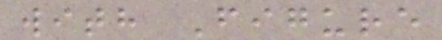with Figure
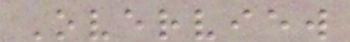Overview
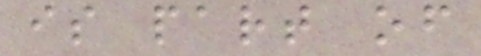is part of
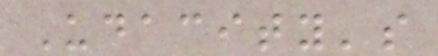Udacity's
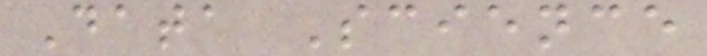Data Science
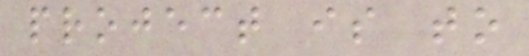project is to
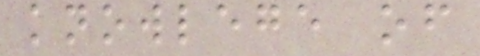knowlege of
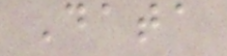Data
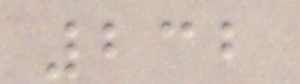232
